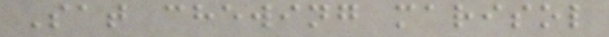Sat chewing marisol
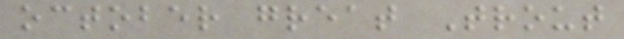october great Trout
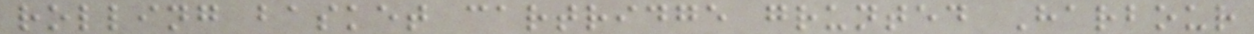rolling basket cartridge grunted Harbour
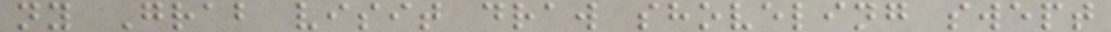ny Grab visit draw shoveling swept
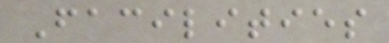Facilities
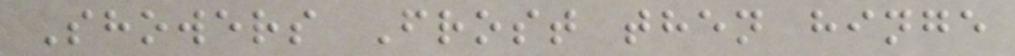Showers Frost then hinge
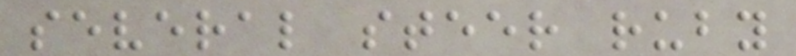several steer ruby
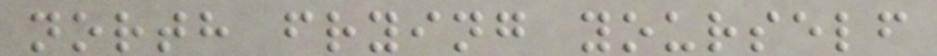north frying yourself
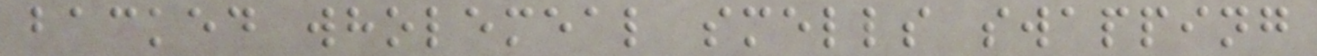backed wholemeal smells swapping
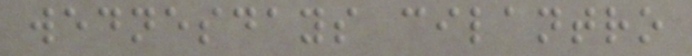wednesdays cilantro
